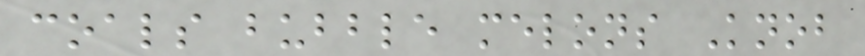coals bubble melons Knob
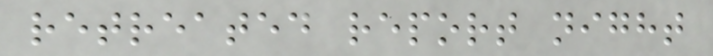retreated report night
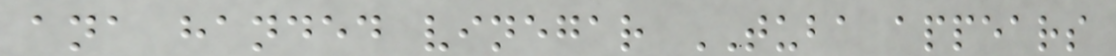ana handed vinegar TUBA appears
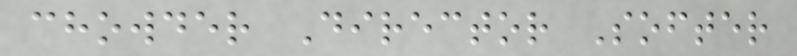chowder Director Softer
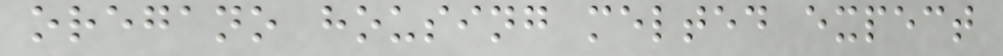oregano housing melted expect
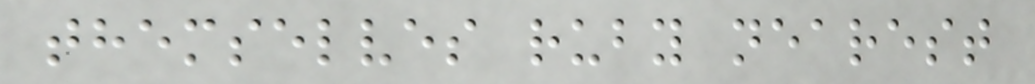themselves ruby nearest
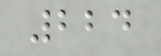224
